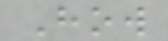How
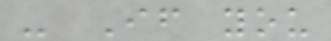- If you
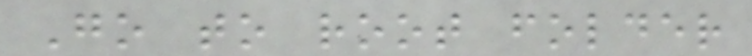Go to root folder
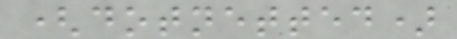(dotnetted)
